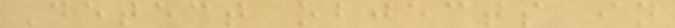Detect objects in
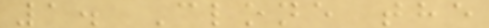1. Clone the
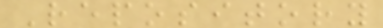Repository
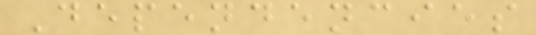Dependencies
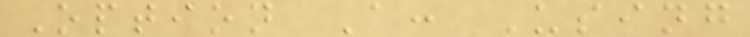Option A: Using
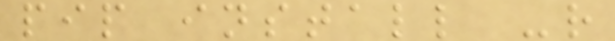pip install -r
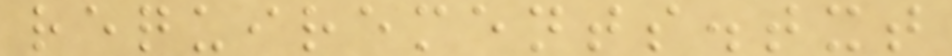requirements.txt
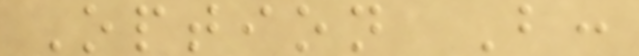Option B:
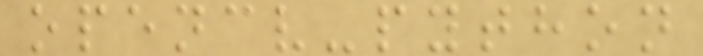opencv-python
